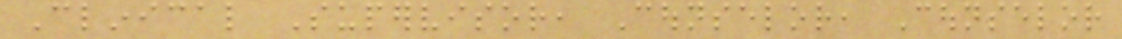Clinical Supervisor, Counselor, Counselor
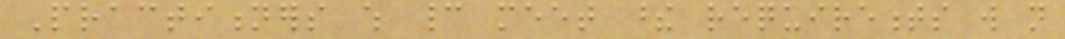Practitioners which cannot meet these requirements will not
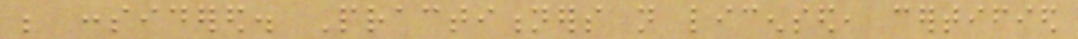be considered. Practitioners not licensed, certified
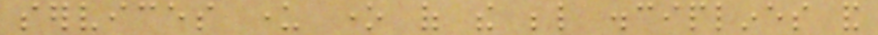services under one of the below disciplines and
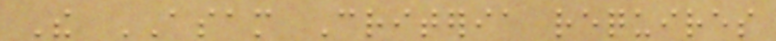The ASAM Criteria requires
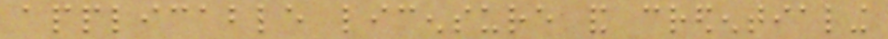applicable licensure and credentialing
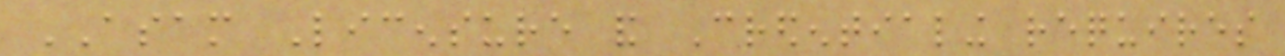ASAM Licensure and Credentialing requires
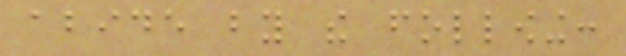abide by the following:
